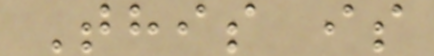This is
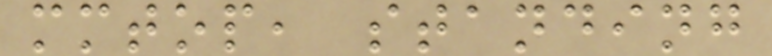mmtop, standing
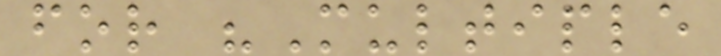for "Multiple
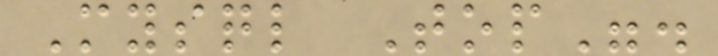Mysql Top".
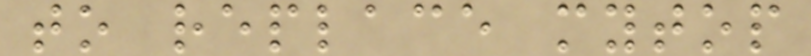to replace mytop
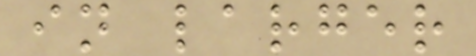in larger
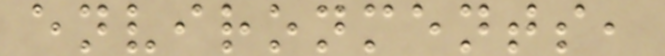environments,
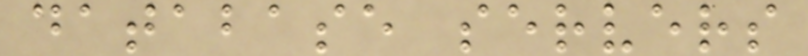database servers
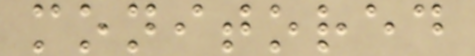monitored
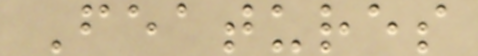Features
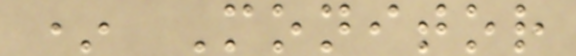* Monitor
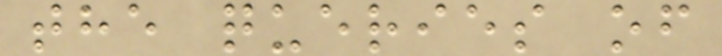the queries of
